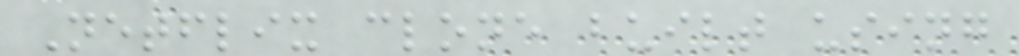Netflix clone built using
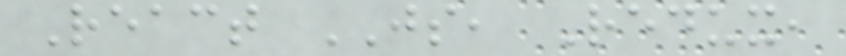React JS, Redux,
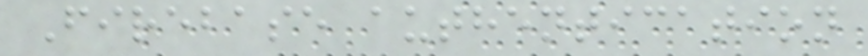Firebase authentication
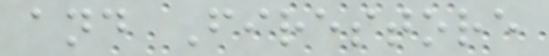and Firestore
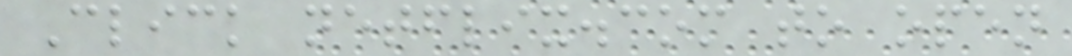Click netflix.com to open
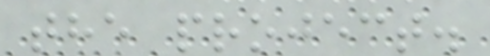the project.
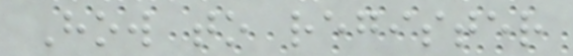How to register
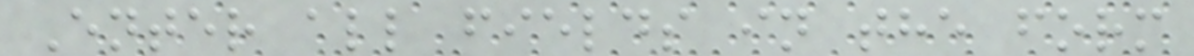Enter all fields in the form
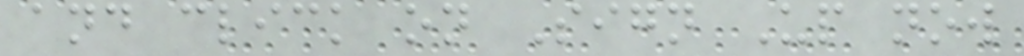and click on Sign Up now
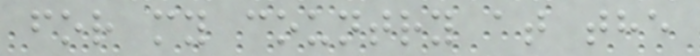for my country at the
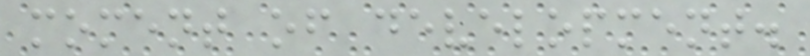moment of development.
